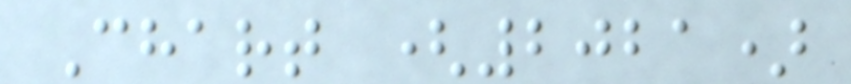Chart (2021)
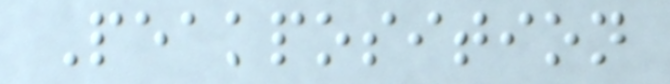Peakposition
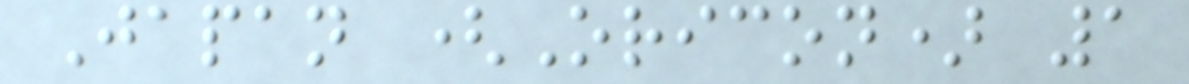Japan (Oricon) 1
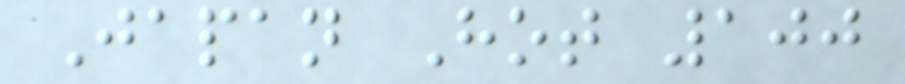Japan Hot 100
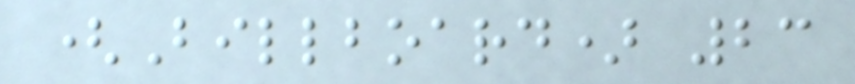(Billboard) 23
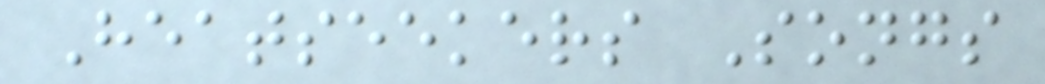Heatseekers Songs
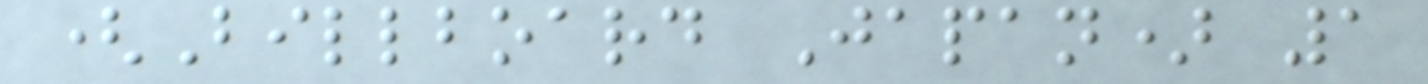(Billboard Japan) 1
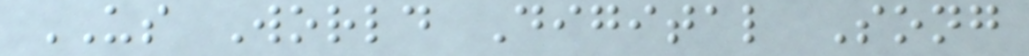US World Digital Song
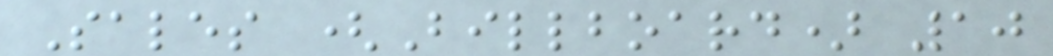Sales (Billboard) 10
